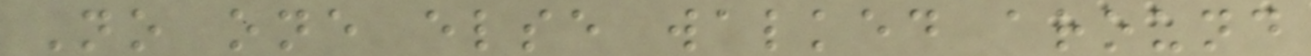No one else walked around
